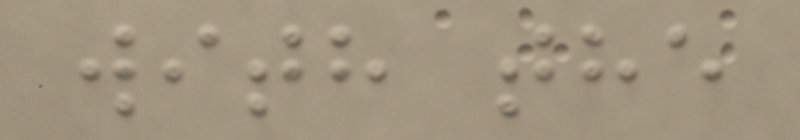with the
